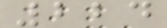224
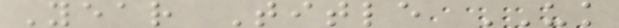Year Title UK
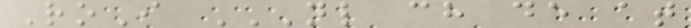RoI NL CH DE AT
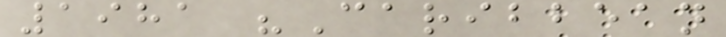1981 "Caribbean
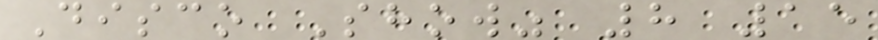Disco Show" 8 15
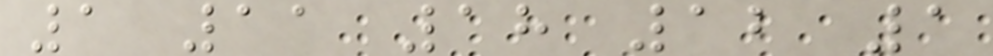1 11 18 12 1
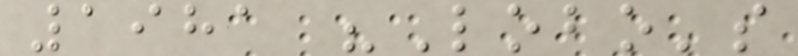1981 "Lobo's
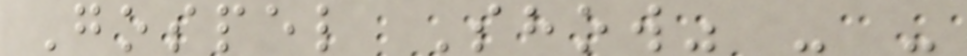Gospel Show" - -
